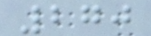270
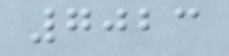7023
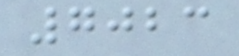7023
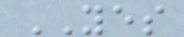YES
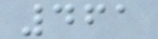461
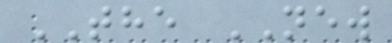THE NEW
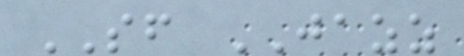SF JAZZ
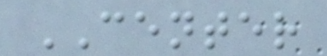CENTER
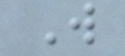W
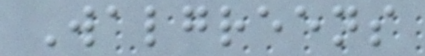Walgreens
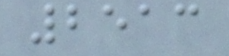2513
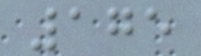175
